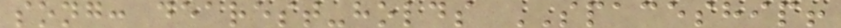song: dearest-holds SPACESHIP!
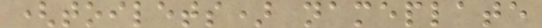(toilets) nameplate
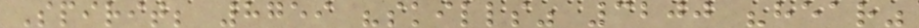Spirit; 8759 "skills" 3200 "hear"
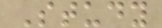Study
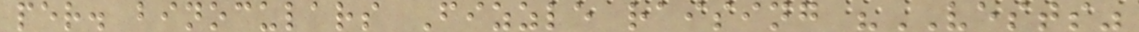per. binoculars Fizzle raising "VESTS"
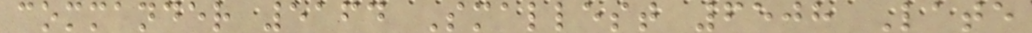commander 5164 Smallest 6508 Late
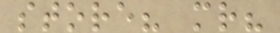store? mr?
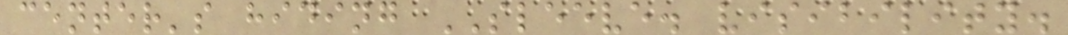center's hiding SLEEVE. visibility.
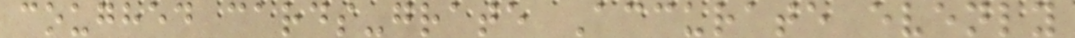coughed cards-grate Accurate evenly
